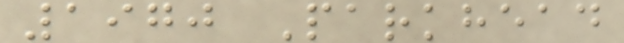1970 Parkhead
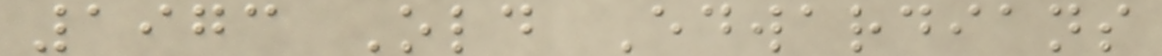1973 Old Edwardians
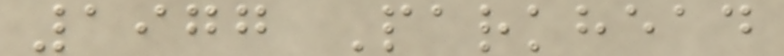1977 Parkhead
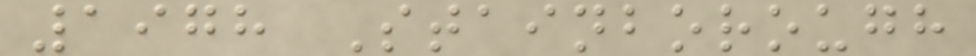1978 Stainborough
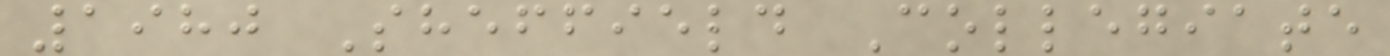1980 Sheffield Collegiate
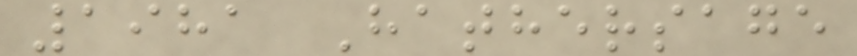1981 Hathersage
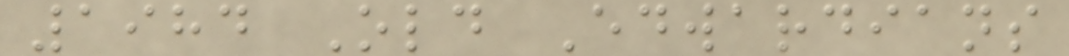1984 Old Edwardians
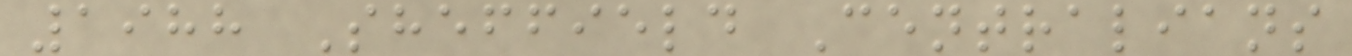1988 Sheffield Centralians
